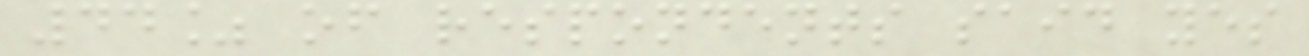44% of respondents said yes
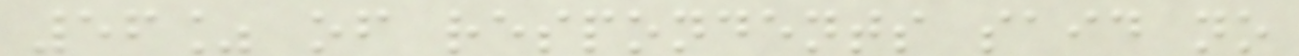56% of respondents said no
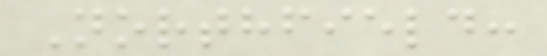Northfield:
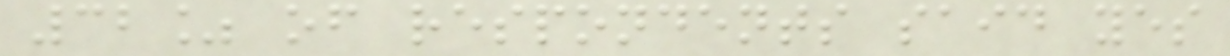32% of respondents said yes
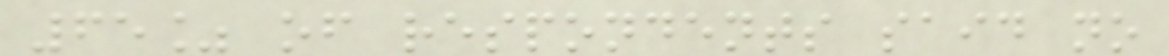65% of respondents said no
